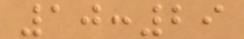10:29
